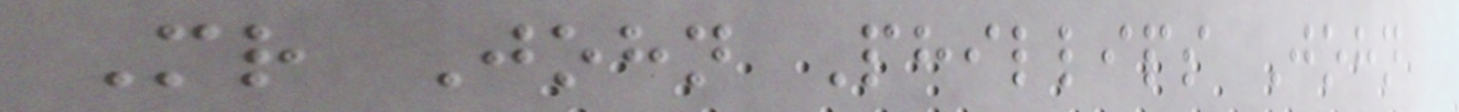Mr John Phillips John
